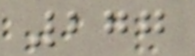277
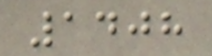1408
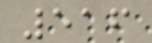516
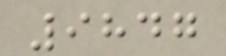9847
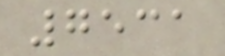7531
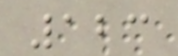123
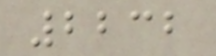2232
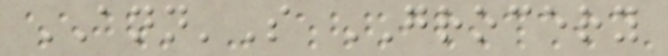ANN'S GROCERY
